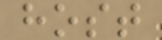host
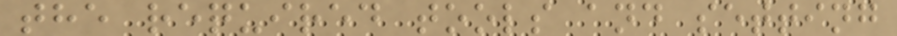the required tools and setting
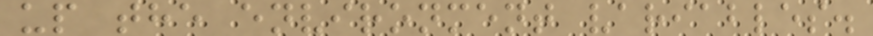up the environment variables.
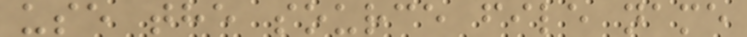use the source file name
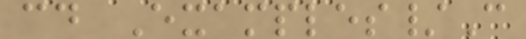cd Examples/C
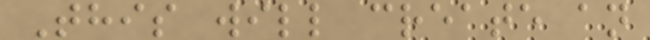This will create an
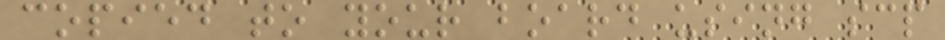copied to your board using scp
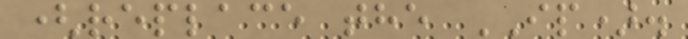(replace the IP).
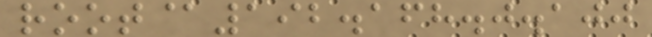root@192.168.0.100
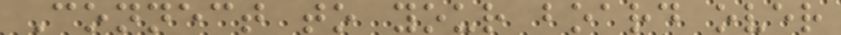Connect to your board over
